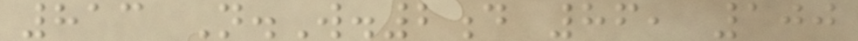813 N.W.2d 86, 100
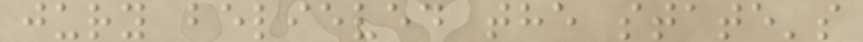jury believed the state's
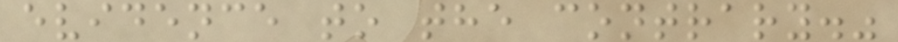evidence to the contrary."
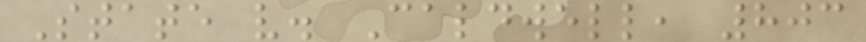State v. Caldwell, 803
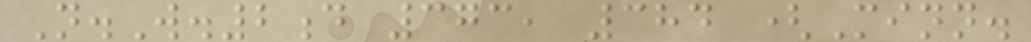N.W.2d 373, 384 (Minn.
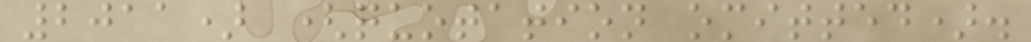2011) (quotation omitted).
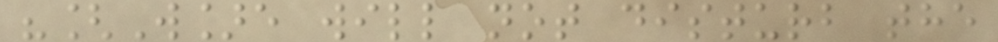"[W]e will not disturb the
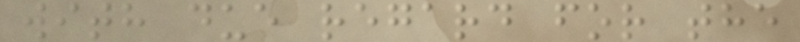with due regard for the
